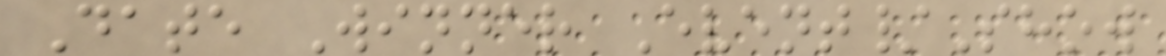Date Winner Event/Show
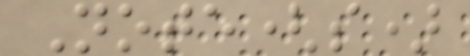Note(s)
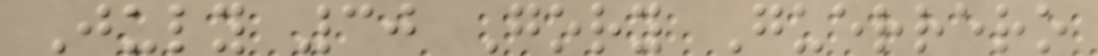July 30 Gory Guerrero
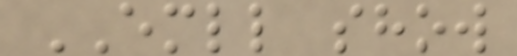EMLL show
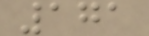171
